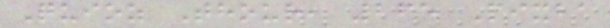Quioz Thour, 265 Pixba
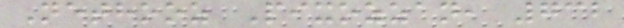Nethooz Pixozzan, 732
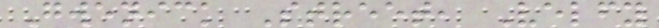Gwenick Street, Velfy
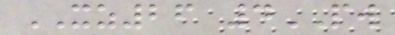XZ26 4PW
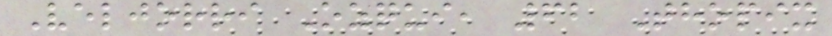Veljorri Ozqui, 62 Thopix
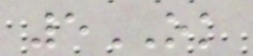5OK
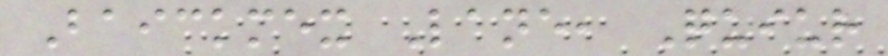Baickmex Lane, Quiur
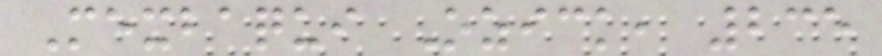Mexbaqui Ozick, 235
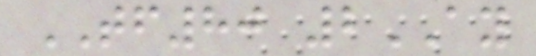TF80 2AY
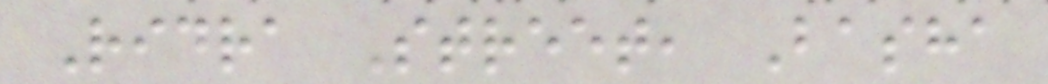Ridra Street, Basha
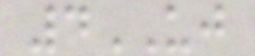4UJ
